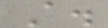A.
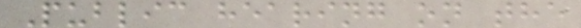Public hearing on the
